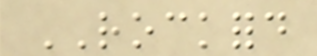ROCKFORD
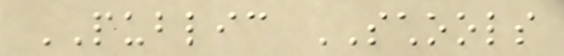PUBLIC SCHOOLS
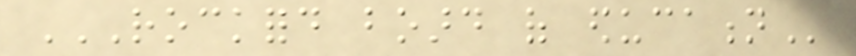ROCKFORD BOARD OF EDUCATION
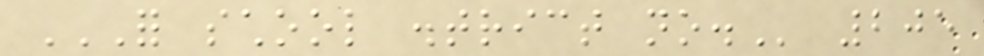FOR SCHOOL DISTRICT NO. 205
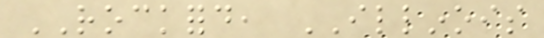ROCKFORD, ILLINOIS
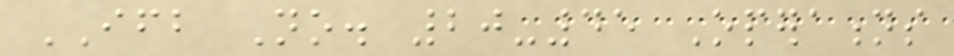IFB No. 20-45 Operations
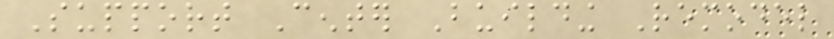Support Center Building Remodel
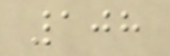108
